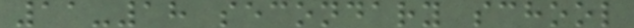11-18 secondary school
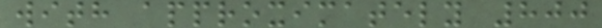with approximately 800
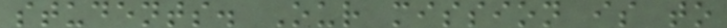students. Our mission is to
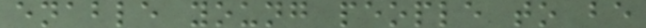enable young people to be
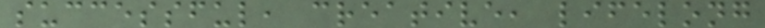successful, creative, lifelong
